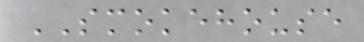SMOKEHOUSE
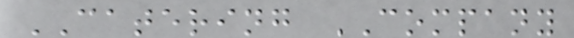CATERING COMPANY
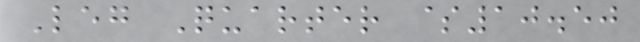Leg Quarter $10.50
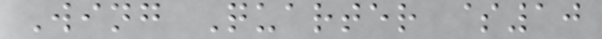Wing Quarter $10
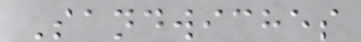Sandwiches
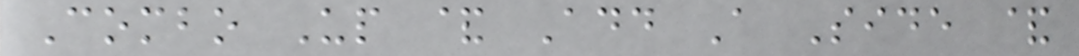Combo Up & Add A Side &
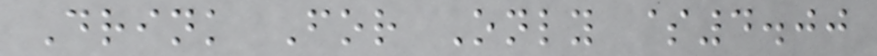Drink For Only $4.00
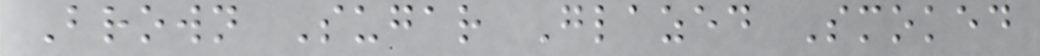Brown Sugar Glazed Smoked
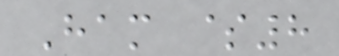Ham $8
